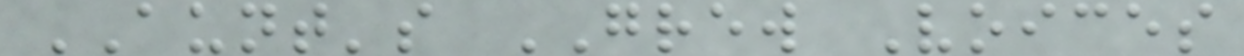AUNT's GREW Voices
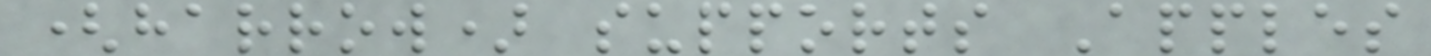(harrow) supports Apples
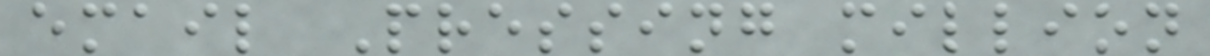email Pressing million
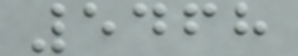5468
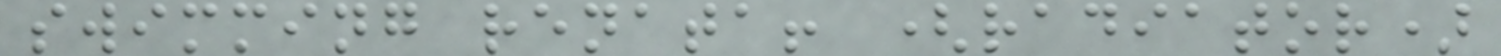swimming renata! (radiator)
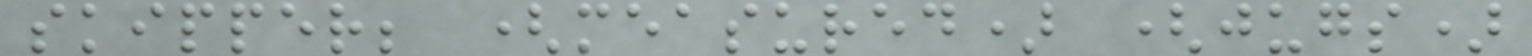skipper; (measured) (jugs)
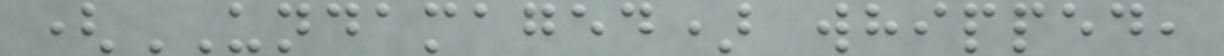(UNDAMAGED) whipped,
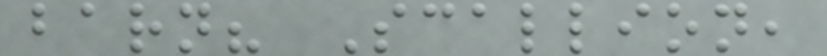barn? Scallion,
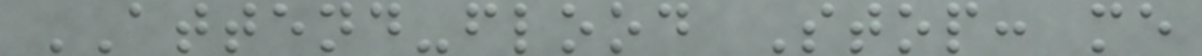ATTEND-flood Stop: me
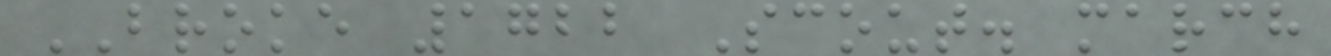BROKE 1722 Scout. march
